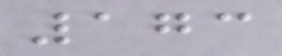173
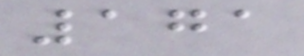171
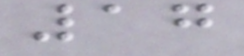17
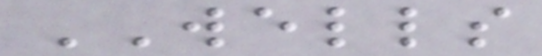WELLS
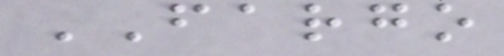FARGO
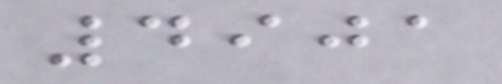4901
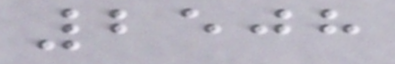2508
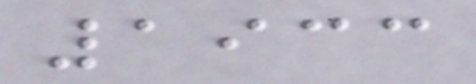1933
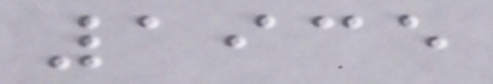1935
